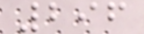296
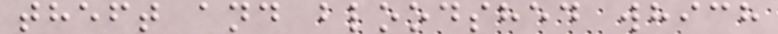theft and bloodshed which
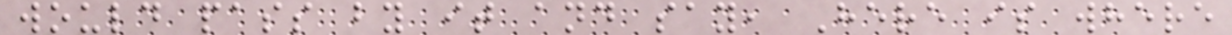would pass by it and say, Here is where
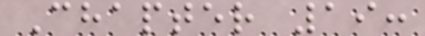Chapter 19:
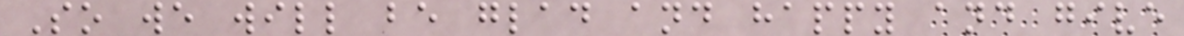So we will be glad and happy and give
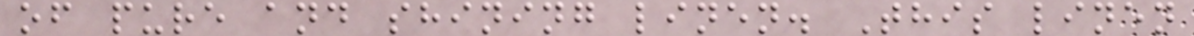of pure and shining linen. This linen
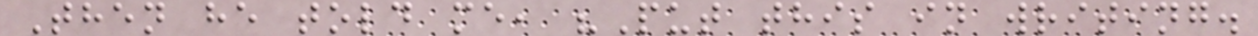Then he told me, "Put this in writing.
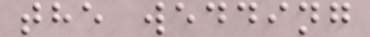the wedding
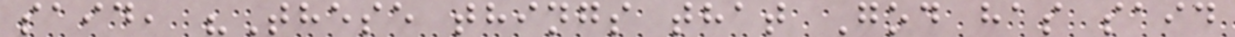said, "These things that God has said
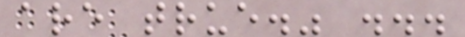are true." ...
